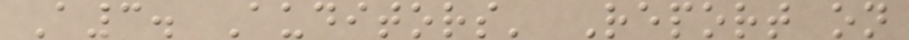A3. Auditors' Report on
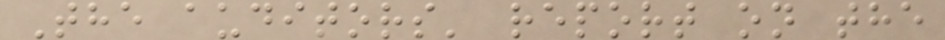The auditors' report on the
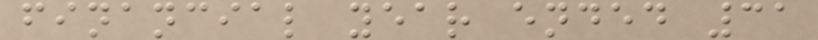financial year ended 31
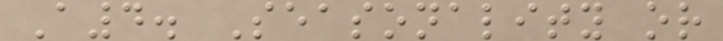A4. Seasonality or
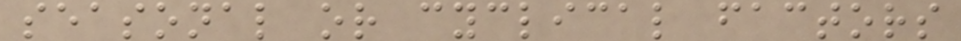seasonal or cyclical factors
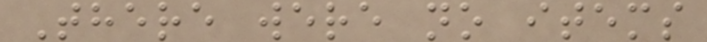There were no items
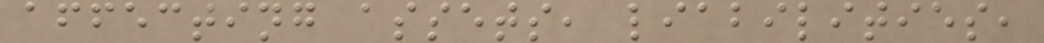affecting assets, liabilities,
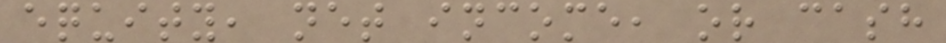equity, net income, or cash
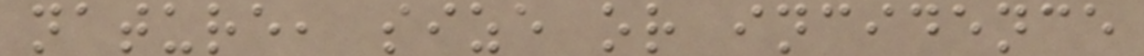nature, size or incidence
